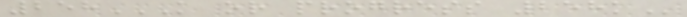258K OR PROGRESS 258K
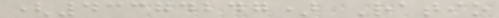(43374247) Ratio
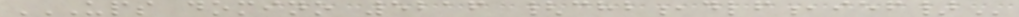UPS DOMINO 5216 {CHB,DLF,IEF}
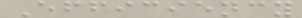Efficiency
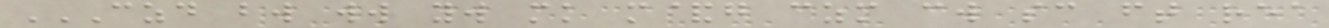CZD BW WW YW MK M&G CZM CW SC FT REA
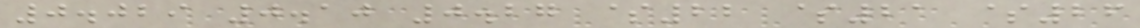0.029 0.10 0.27 $22 $21 $26
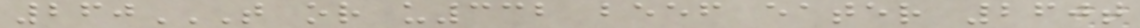260T OR U332 BEEF EATER 260T
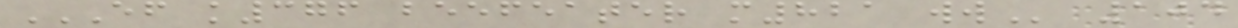EF K376 BEEFEATER M821 WW 104
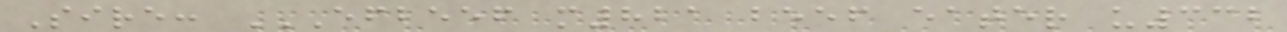Sire: EFBEEF M821 BEEF EATER U332
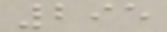295
